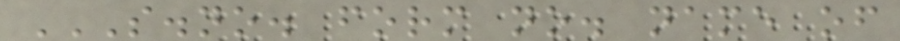S.NO. FORM NO. NAME OF
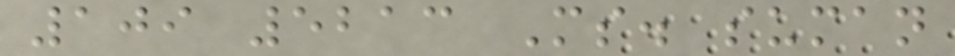109 5213 Ms. suman
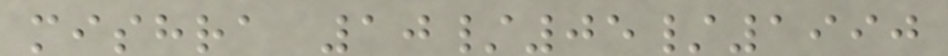mishra 10/05/1990
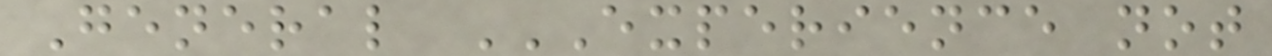General EXPERIENCE NOT
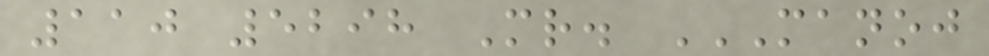110 5298 Mr. MANOJ
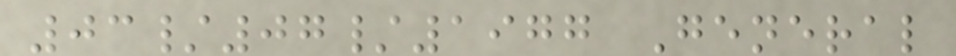03/07/1977 General
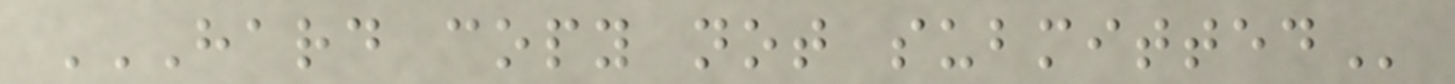HARD COPY NOT SUBMITTED
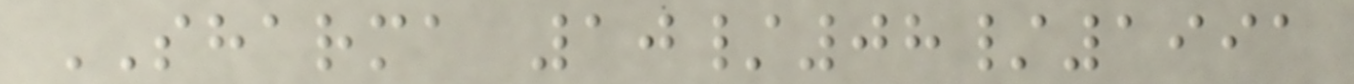SHARMA 10/08/1991
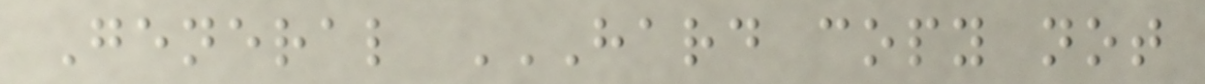General HARD COPY NOT
